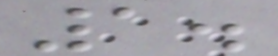1.
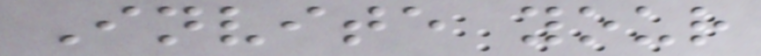Invite your
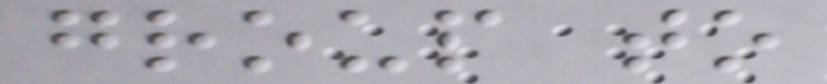group to
